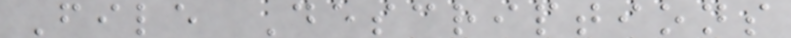File Descriptions
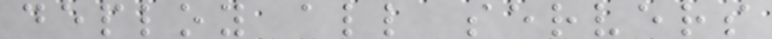deploy all servers
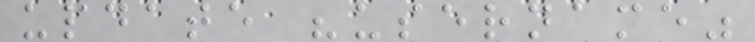update "username"
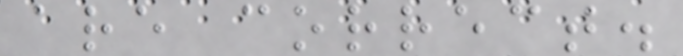are correct.
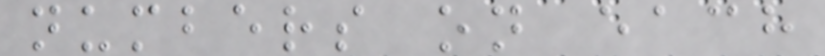numbers on each
